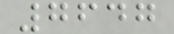7647
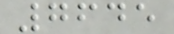7645
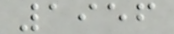1956
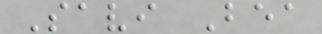Savi Bea
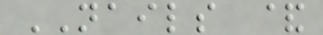NAILS &
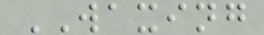WAXING
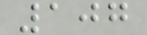107
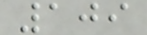109
